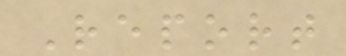Report
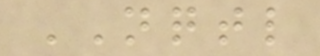NQTL
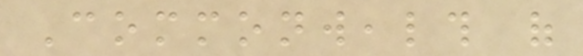Commonwealth of
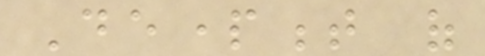Department of
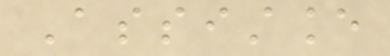Assistance
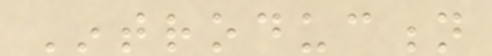Introduction
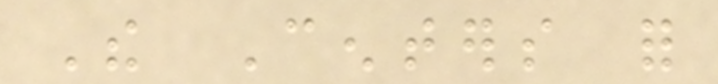The Centers for
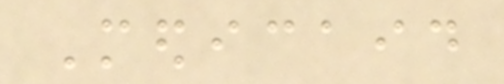Medicaid
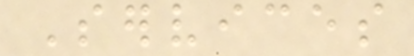Services
